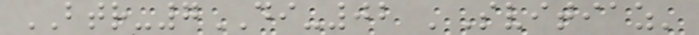BTR-7DI-02 'Svitiaz'
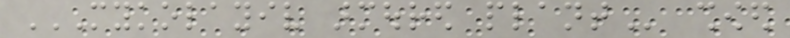MYKOLAYIV ARMOURED PLANT showed
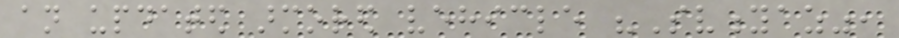an updated armored vehicle "Svityaz",
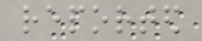reported
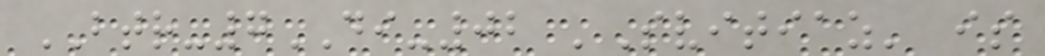BTR-7DI-02 'Svitiaz' is
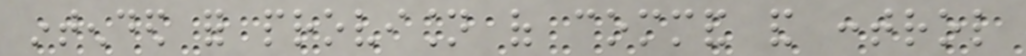intended for provision of command and control
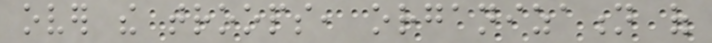over the troops, organization of
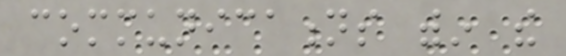communications within the
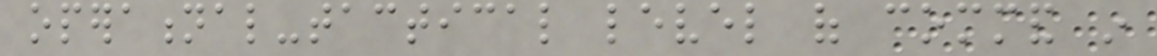operational-tactical level of command in
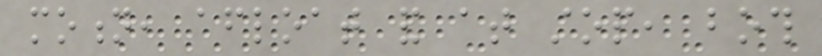motion, afloat and at stop, both
